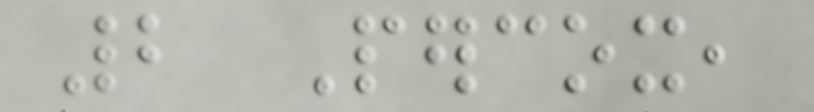2 Percox,
